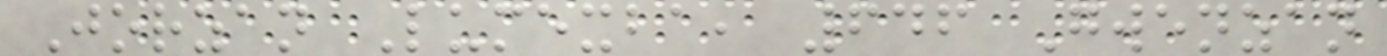Jorzan Lumexba, 646 Gwenzan
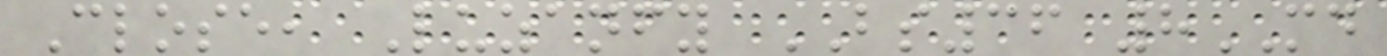Close, Luzanfy BS36 8MD
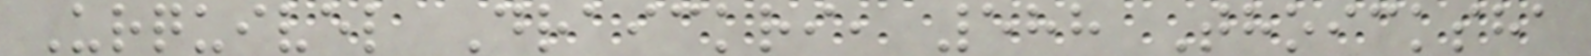Urquivel Draickri, 588 Thoicksha
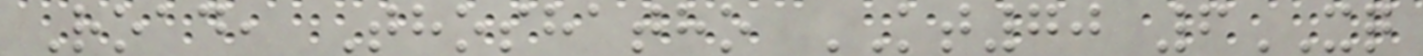Road, Thoshatho KT70 6XQ
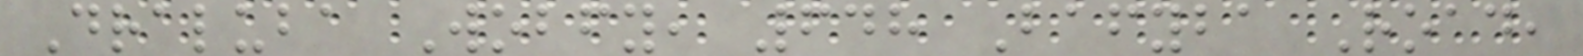Draluba Wobfy, 648 Bafyba Road,
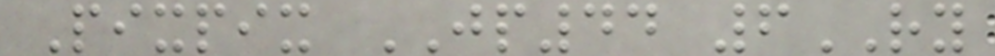Pixpix JP44 6RY
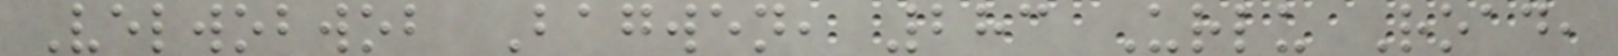Velwobwob Bagwen, 283 Urlu Road,
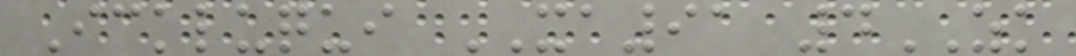Ickluqui XA91 4ZK
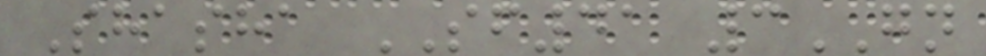Shasha SF41 3GN
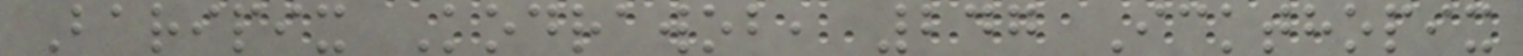Baripix Kodrawob, 247 Ickthopix
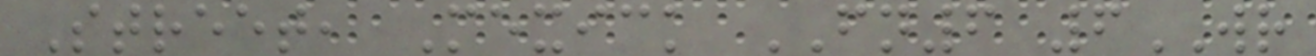Street, Mexick FN6 6WR
